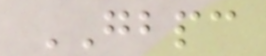GBPC
